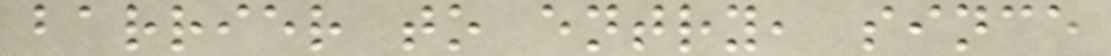barrier to entry, since
